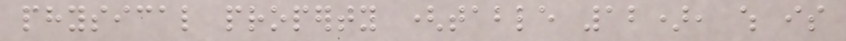physical property (table 12), which is
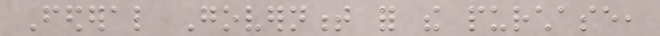Federal Government for the purchase,
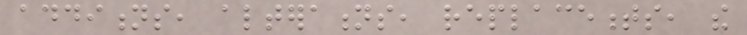additions, alterations, replacements, the
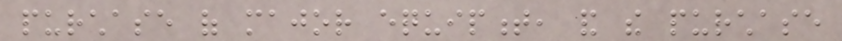purchase of major equipment, and the purchase
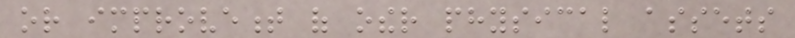or improvement of other physical assets
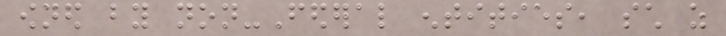owned by non-Federal entities, such as
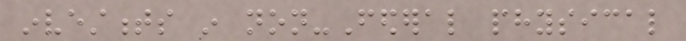investments in non-Federal physical
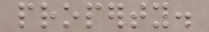property.
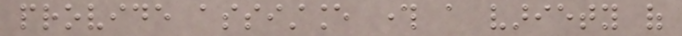provide assistance through a variety of
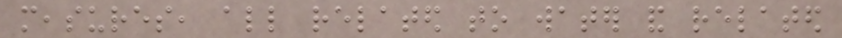measures, all related to water and related
